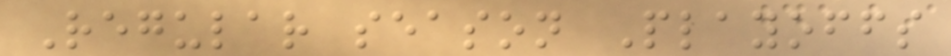Regular season Playoffs
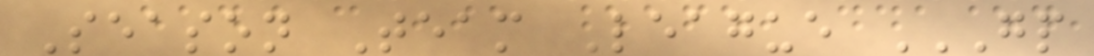Season Team League GP
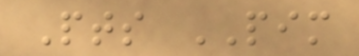Pts PIM
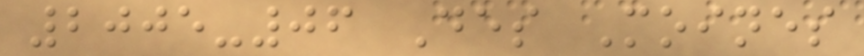2005-06 Des Moines
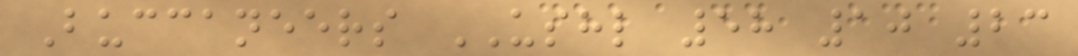Buccaneers USHL 58 10 23
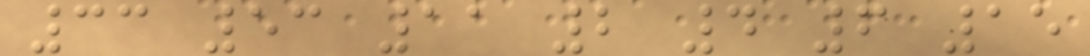33 53 11 2 4 6 15
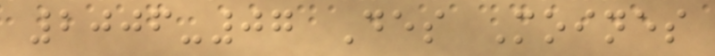2006-07 Des Moines
